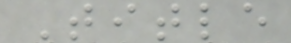Title
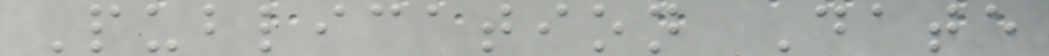Publication Date
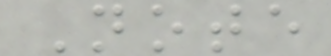Note
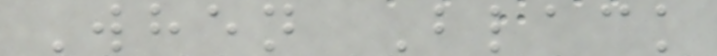When Black
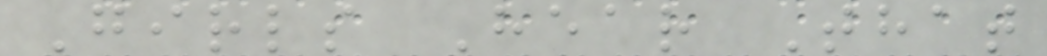Girls Hear That
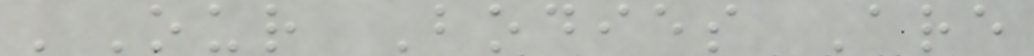'Our Bodies Are
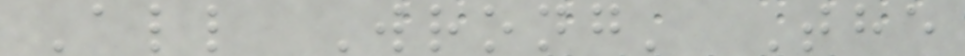All Wrong' The
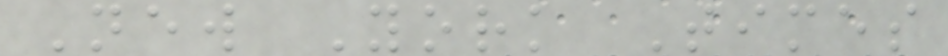New York Times
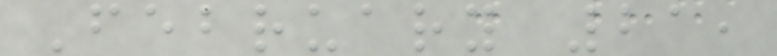February 21,
